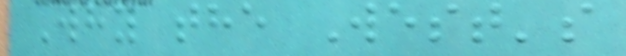Why the West's
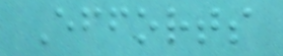Efforts
